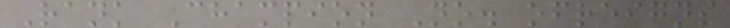Rank Champion No. ofreigns
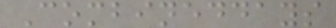Combineddays
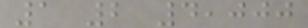1 2 4,000
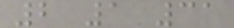2 1 31
